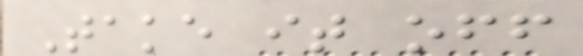Take it off
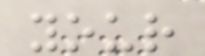your
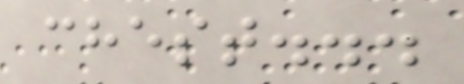chest...
